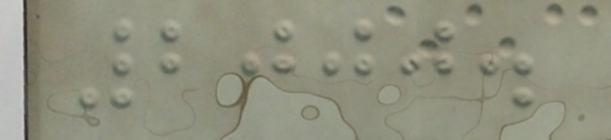2000.
